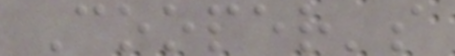Cooper's
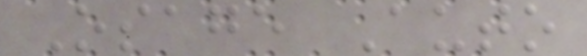Osage Auto
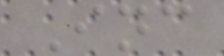Inc
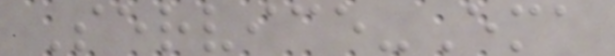Service-Ema
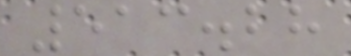513.28
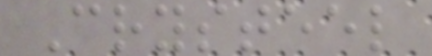Crysteel
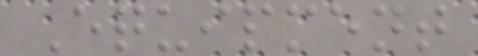Equipment
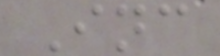Inc
